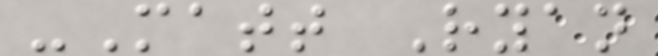-Matt Ryan
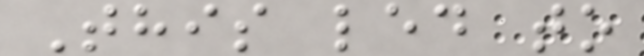This led to
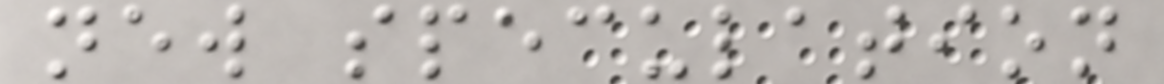new speculation
